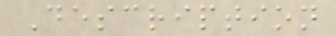Description
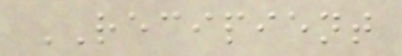RECIPIENT
